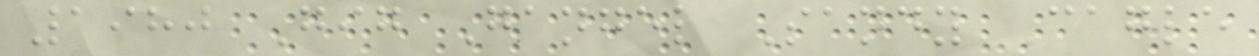1980 Gig Gangel Sandy Cagle
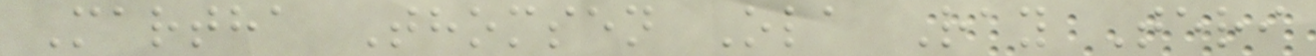Martha Thomsen Ola Ray Teri
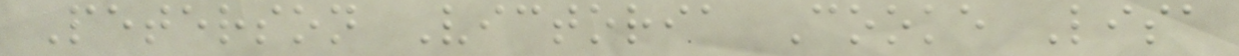Peterson Victoria Cooke Lisa
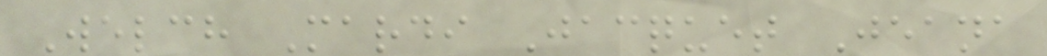Welch Mardi Jacquet Jeana
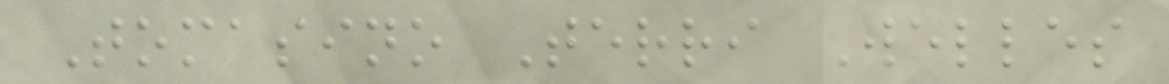Tomasino Terri Welles
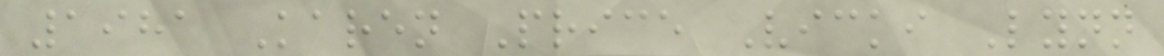1981 Karen Price Vicki Lynn
